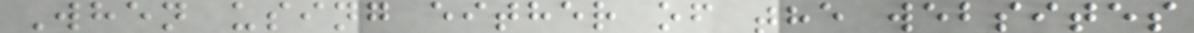When using either of the websites
